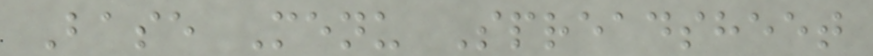Base Menu Spreadsheet
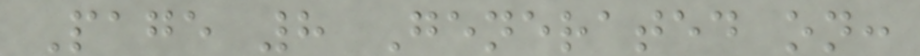Page 8 Generated on:
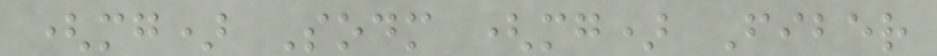(mg) Sodm (mg) Fiber
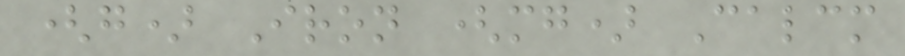(g) Iron (mg) Calcm
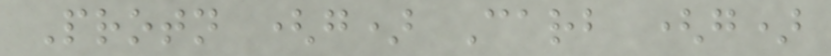Protn (g) Carb (g)
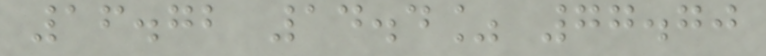16.72 14.4% 77.70
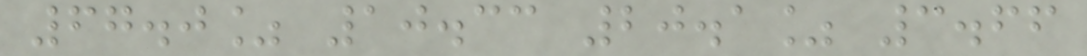67.0% 10.33 20.1% 3.66
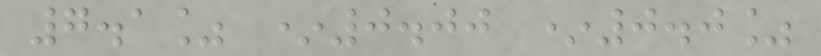7.1% *0.00 *0.0%
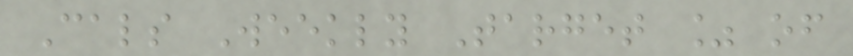Cals Weekly Target % of
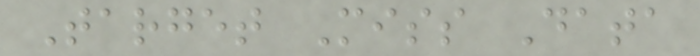Target Miss Data
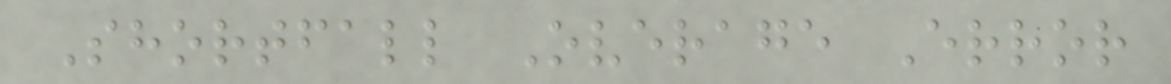Shortfall Overage Error
